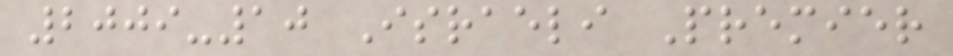2009-10 Israeli Premier
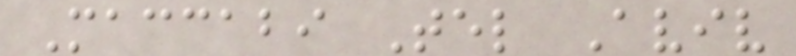Maccabi Tel Aviv
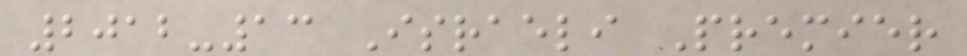2012-13 Israeli Premier
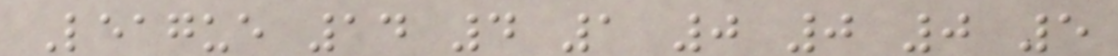League 14 4 1 0 0 0 5
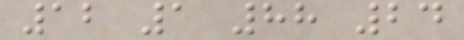12 1 88 24
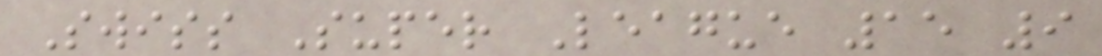Swiss Super League 15 9
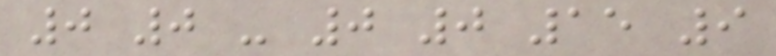0 0 - 0 0 15 9
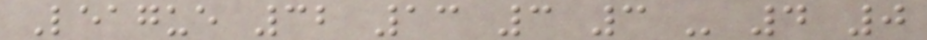League 32 13 3 3 - 4 0
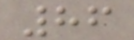86
